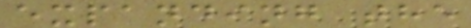expanding the
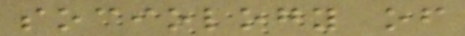sociology of
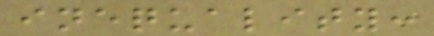inequality:
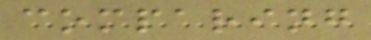comparing
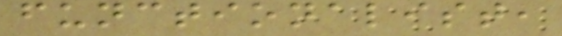functionalist,
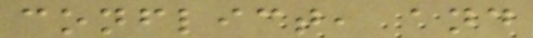conflict, and
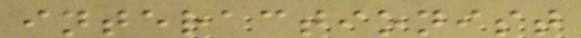interactionist
